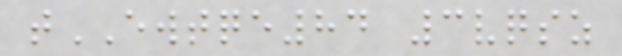tEWTQE84 3vqsz
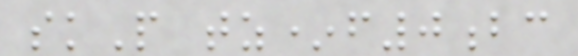skP tz*f0bc
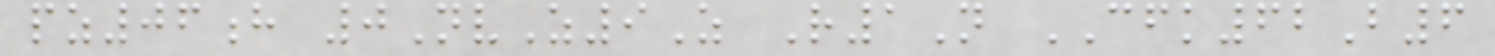pz06h 0NvZ9Z R1N CFK62B6
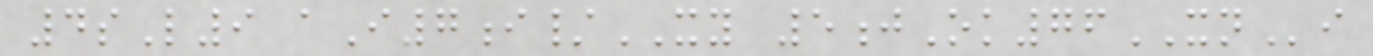4sL9 aI7i/XY 5jOk76XNi
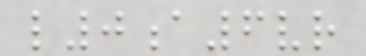l0a6vr
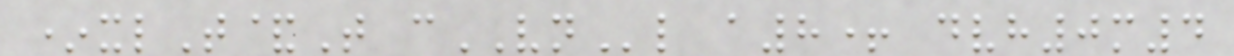*xlT&T cVNl a8+ dvh0m4
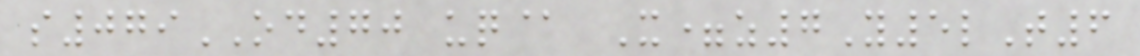s079OD70 uq@ X=z7Y5lT6
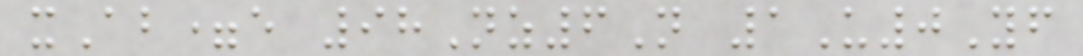xAb=e 98Nz6N 1U0Yf
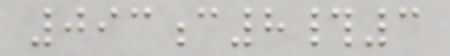093c8#3
